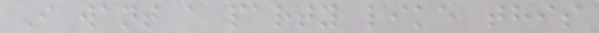I want a party like this
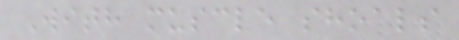With muscle shoals
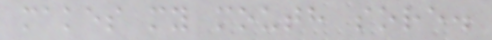makes my mouth sore.
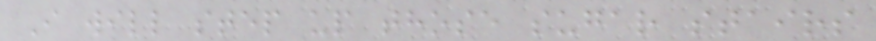I will step up those sugar stairs
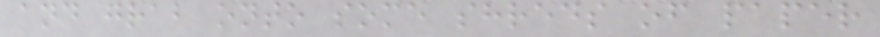and grab onto some shreds of paper
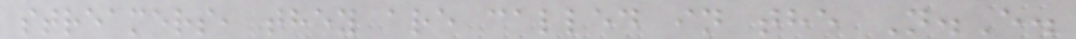streamers, they are called in the N.E.
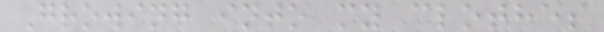Growing into my clothes
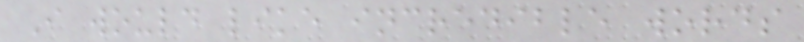I would like incredible words
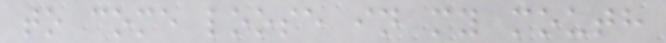to come loose in my mouth
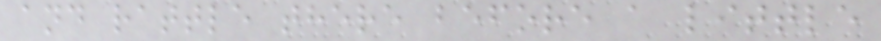and rattle there before a little
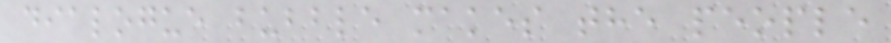dialogue bubble makes the people
